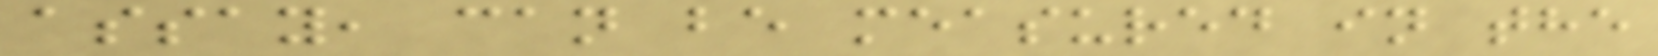assay, can be measured in the
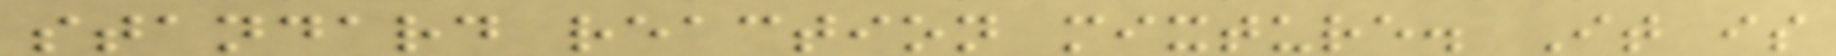standard reaction mixture. It is
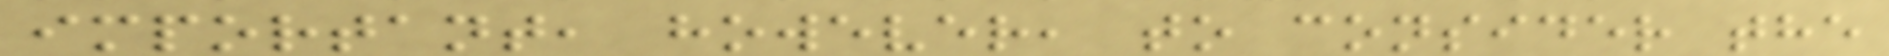important, however, to consider the
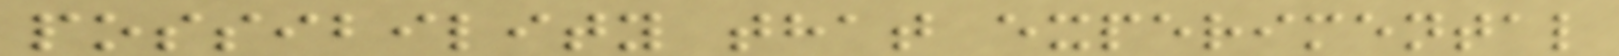possibility that experimental
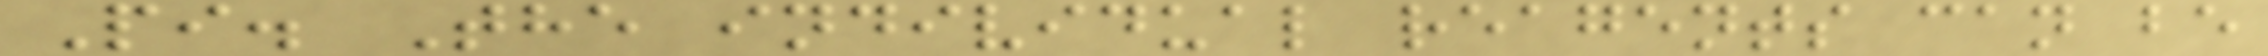Pi. The individual reagents can be
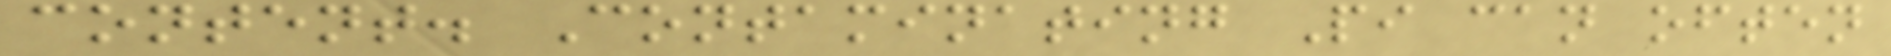content. Contaminating Pi can often
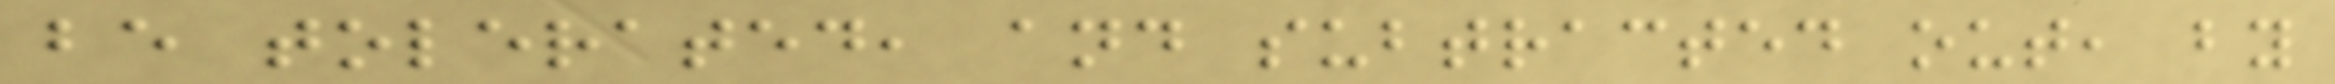be tolerated, and subtracted out, by
